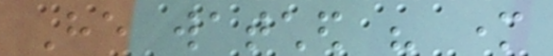He watched his mother
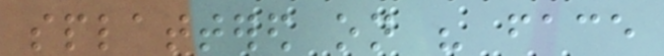splattered on his face
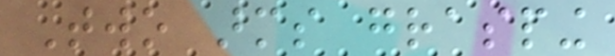Two arms grasping
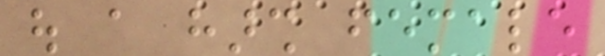out a harsh female
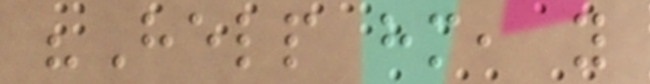"Help him, you
